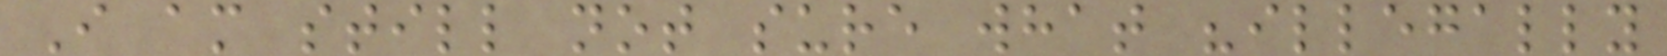I am still not sure what "illegally
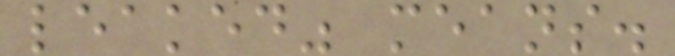leaked" means.
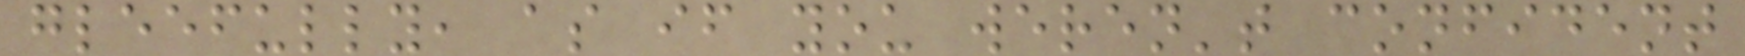gleefully, as if you weren't confident
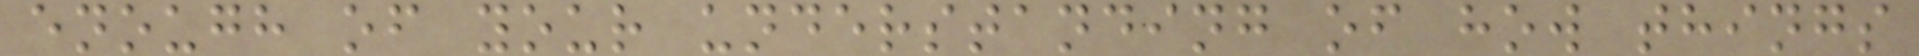enough of your understanding of how things
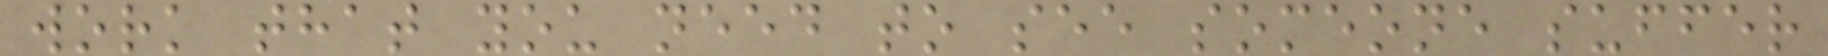work that you need to see someone suffer
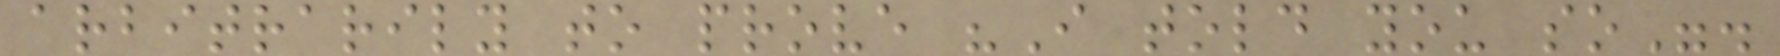arbitrarily to prove "I told you so".
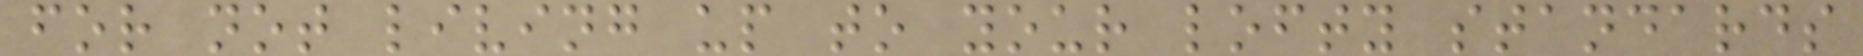for not living up to your lofty standards
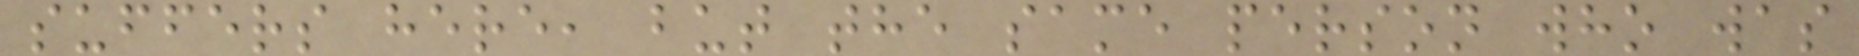suffers here, but the same person who was
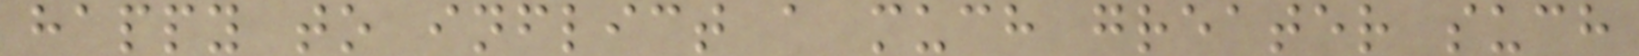happy to inflict a much greater such
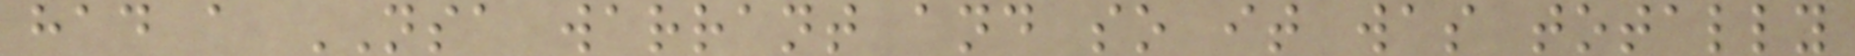had a NSA warrant and so it was totally
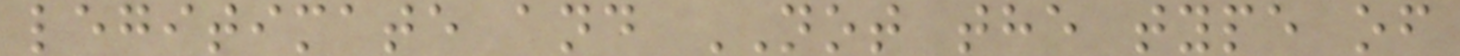legitimate and NOT the type of
